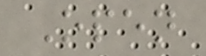Open
